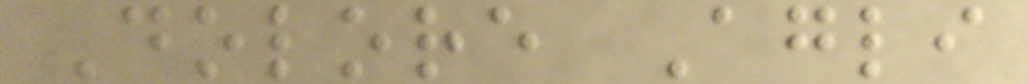Dolore Agli
